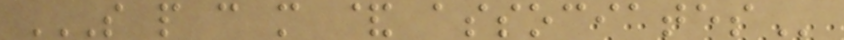S P C M & ASSOCIATES
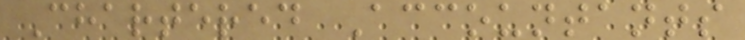Chartered Accountants
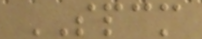SPCM
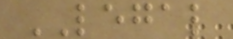LEGAL
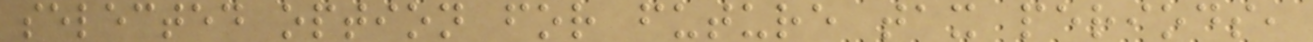selected option for future tax periods,
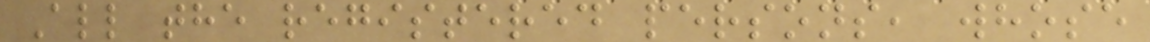All the registered persons, whose
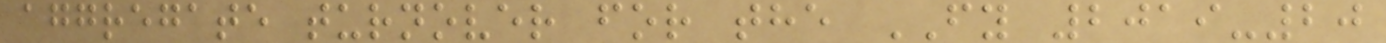aggregate turnover for the FY 2019-20
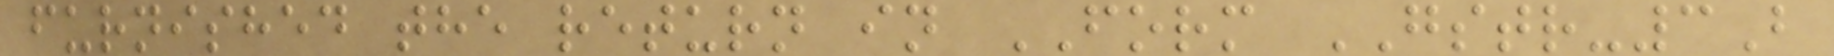furnished the return in FORM GSTR-3B
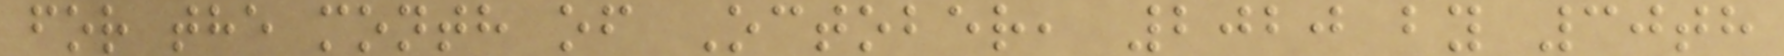for the month of October, 2020 by 30th
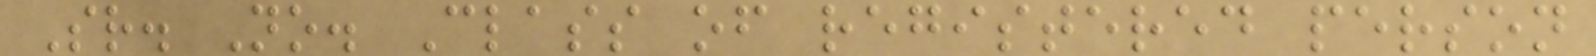Sr. No. Class of registered person
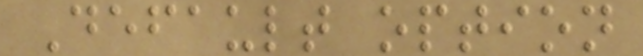Default option
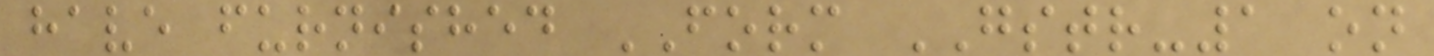have furnished FORM GSTR-1 on
